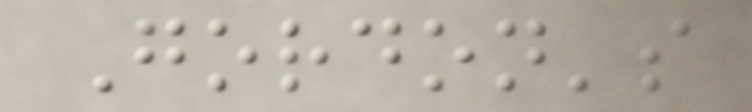Gordon's
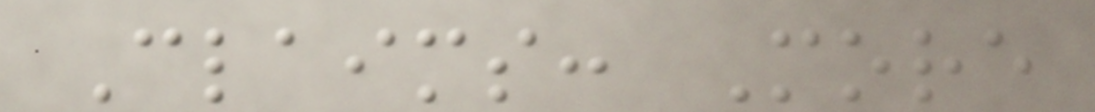Claims: More
